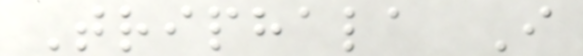Triphala I
